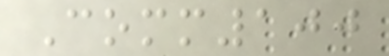Comm100
